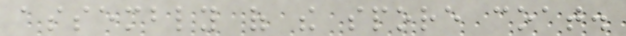assembly of the spore coat.
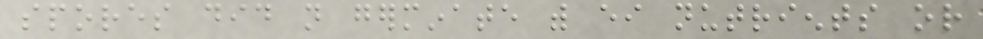spores did not germinate with either nutrients or
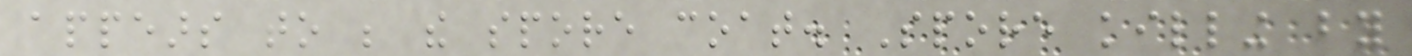appears to be the spore coat. Spore killing by
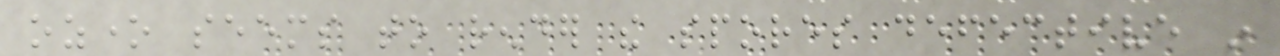ozone seems to render the spores defective in
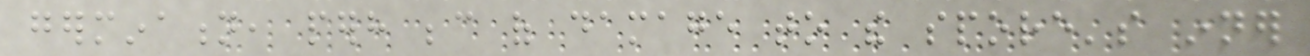germination, perhaps because of damage to the spore's inner
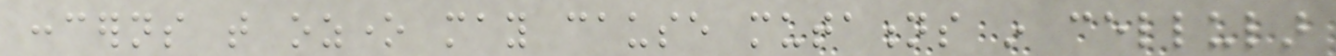concerns that ozone may cause mutations in cellular
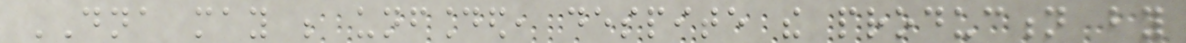DNA may be unfounded, despite the production by
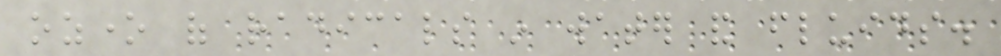ozone of radicals in water and fluids.
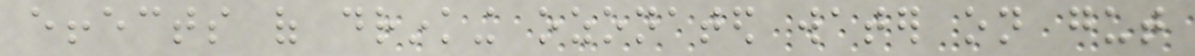effects of drinking ozonated water on gut
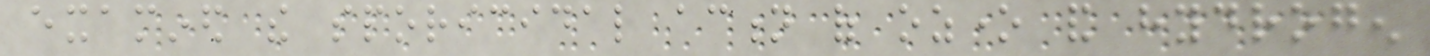examined the sporicidal action of ozone and hydrogen
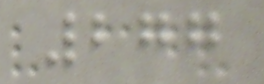277
